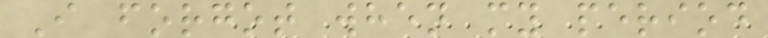I forgot when my period
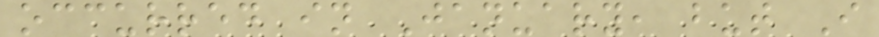occurred in January, but I
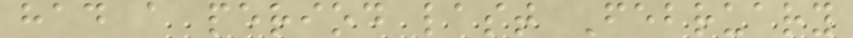had a period last February
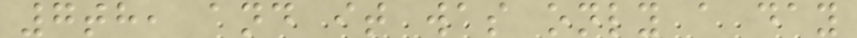7th, and it was only a day
